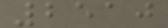2510
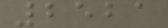2521
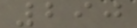290
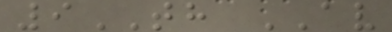9TH AV
